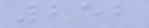252
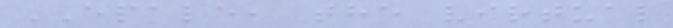EPALE, the virtual
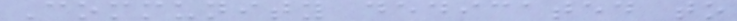Community dedicated to
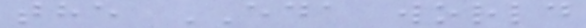the EDA world
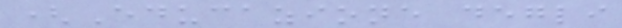(Educazione degli
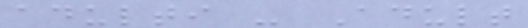adulti - Adult
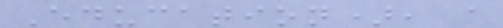Education), a
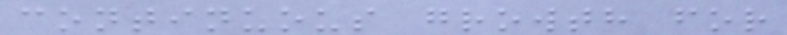continuous growth for
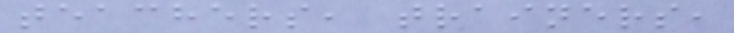teachers, trainers,
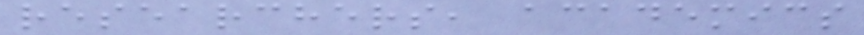researchers, academics
